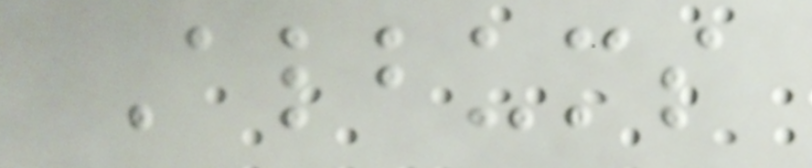Albums
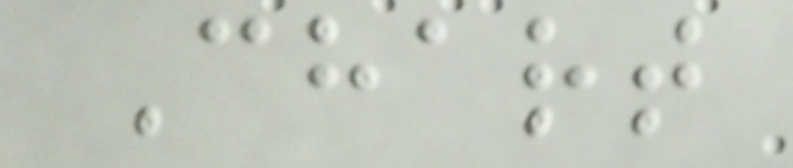Chart
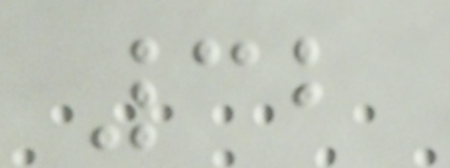32
